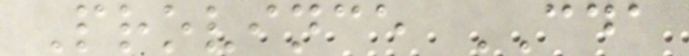Province CDA
